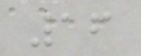16
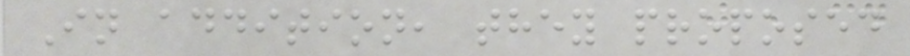In addition, they proposed
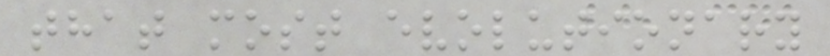that most evolutionary
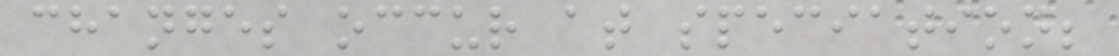changes occur at speciation;
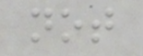not
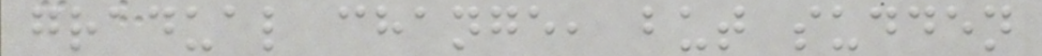gradual change, but sudden
